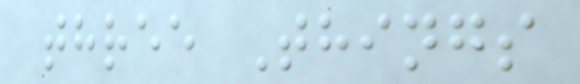three Things
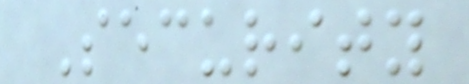Security
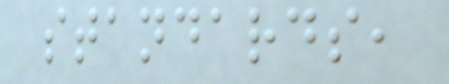standards,
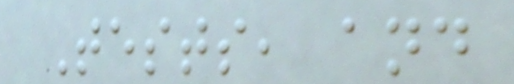Tests, and
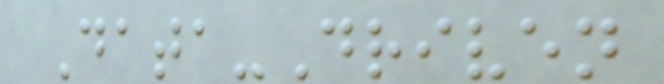Data-Driven
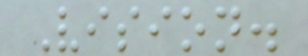Vision.
